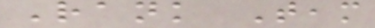Rank Team
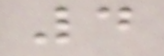4
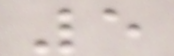5
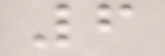6
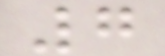7
